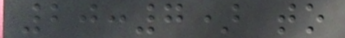20:7) to
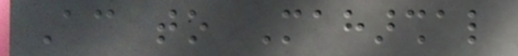According to Maharshal
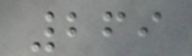269
